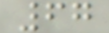67
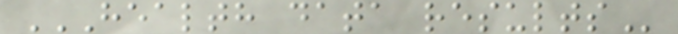HEALTH DATA RESULTS
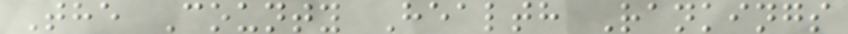The County Health Rankings
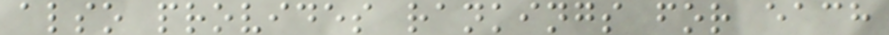also provides rankings for each
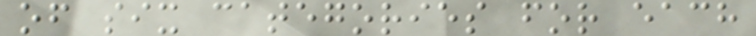of six categories for each
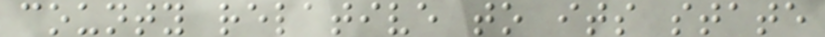county relative to its state
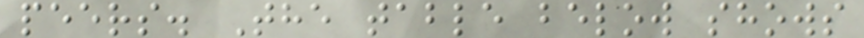peers. The table below shows
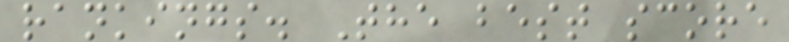rankings. The best score
